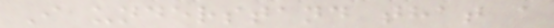I understand that a
